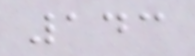143
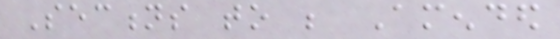Sections to be Amended
